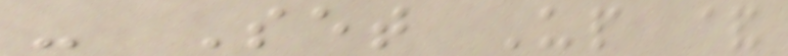- Set Up &
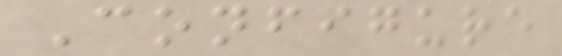Configure
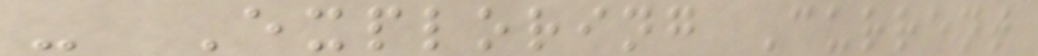- Exploring Current
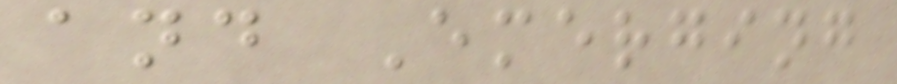and Emerging
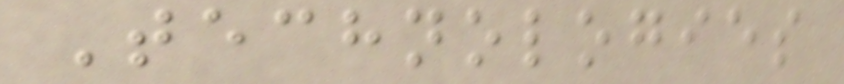Technologies
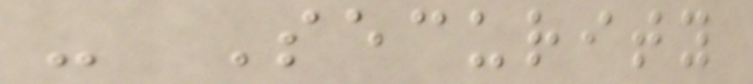- Security
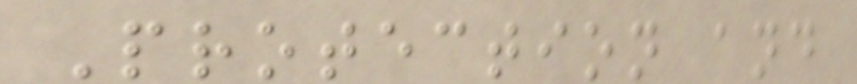Protection and
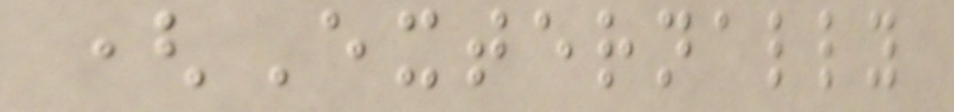(Externally
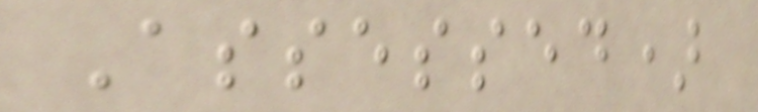Assessed)
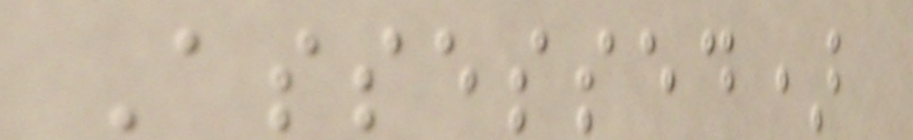Assessed)
